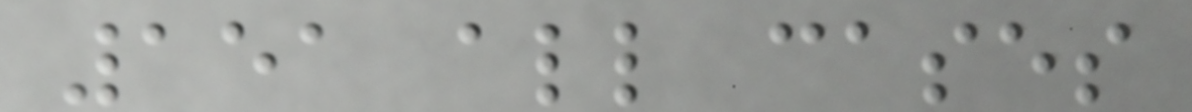151 all cases
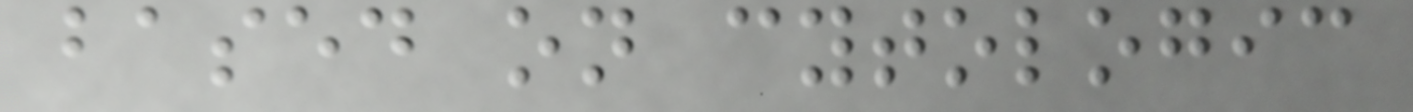based on cytologic
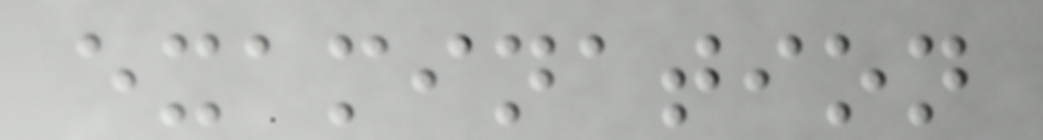examination
